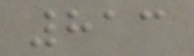813
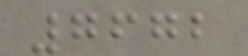7672
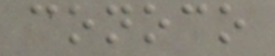conoco
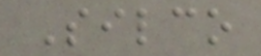Silco
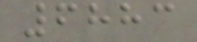6883
